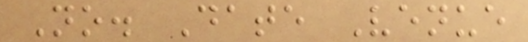No. Date Venue
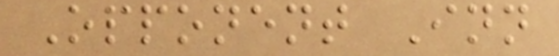Opponent Inn
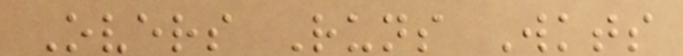Overs Runs Wkts
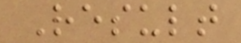Result
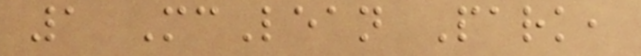1 McLean Park,
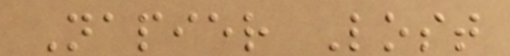Napier Lost
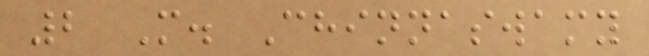2 M. Chinnaswamy
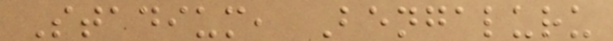Stadium, Bengaluru
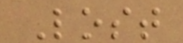Lost
